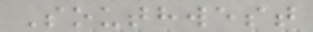Southwest
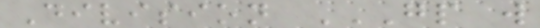Division GP W
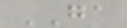GA
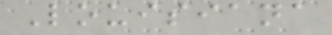Louisiana
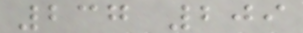237 209
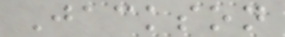Jackson
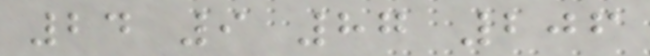24 9 87 206
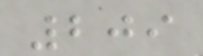209
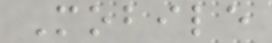Mobile
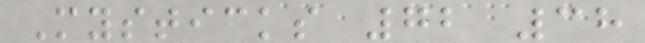Mysticks 72 38
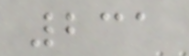231
